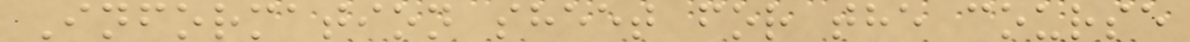Information sheet for the course
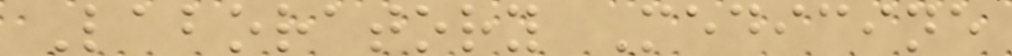Laboratory Medicine
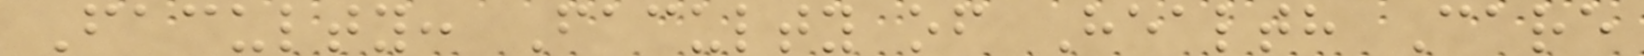Faculty: Faculty of Health Care
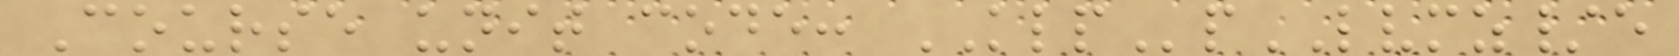Course unit code: KLPpLVMZ/e
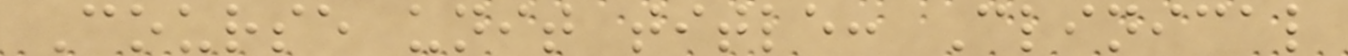Course unit title: Clinical
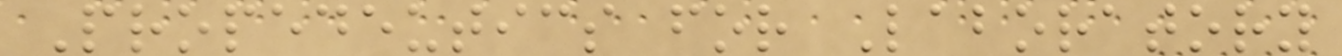Propedeutics for Laboratory
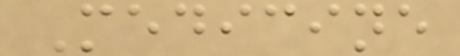Medicine
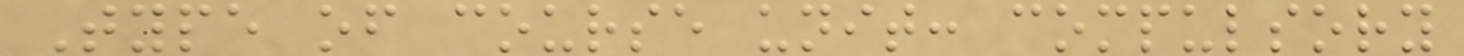Type of course unit: compulsory
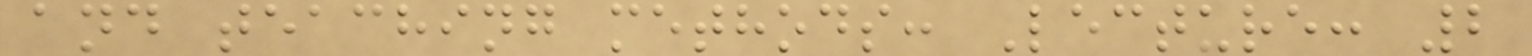and teaching methods: Lecture: 2
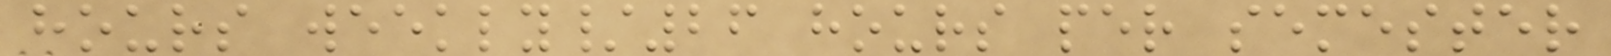hours weekly/26 hours per semester
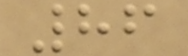86
